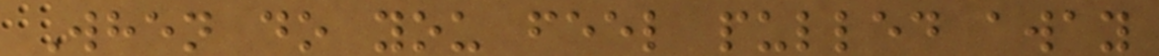When do you feel pulled away
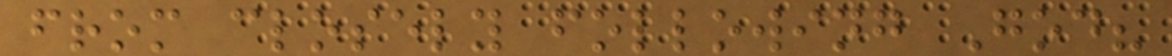from closely following God?
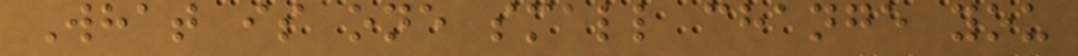What is one small change you
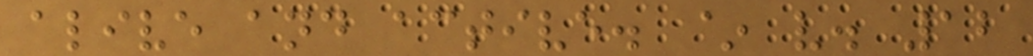alive and active. ~ v. 12
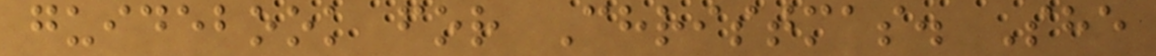guidebook for Christmas. She
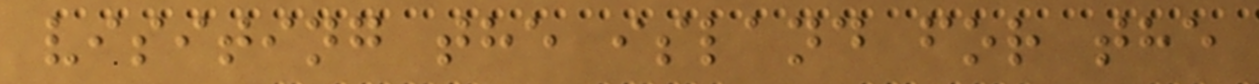visiting the island for the
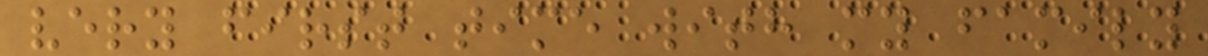very first time with my family
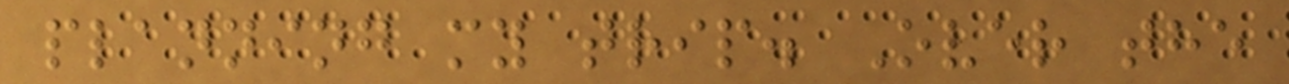planning my trip. Over the
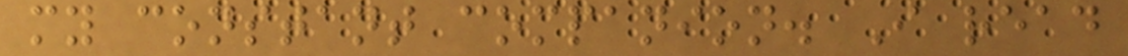my constant companion. I read
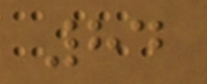84
